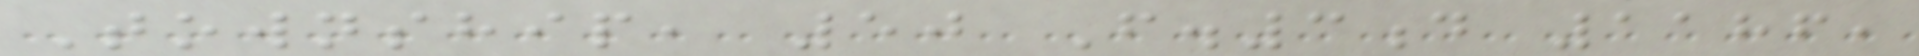Township, 50 F.3d 1186,
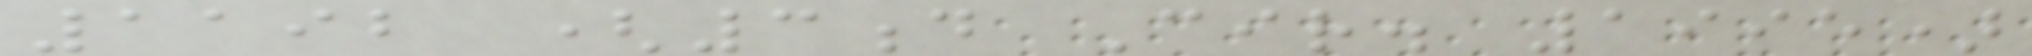1192 (3d Cir. 1995)
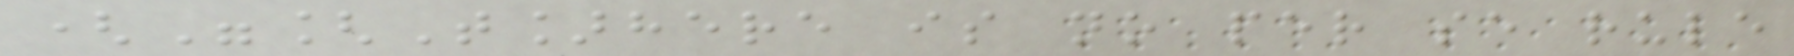("[T]here is no per se rule
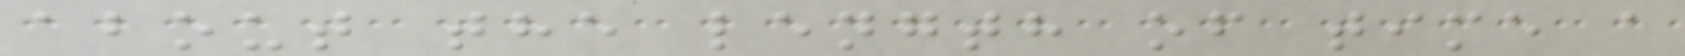about the length of time a
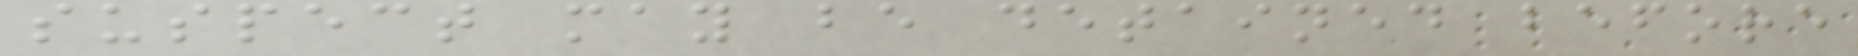suspect may be detained before
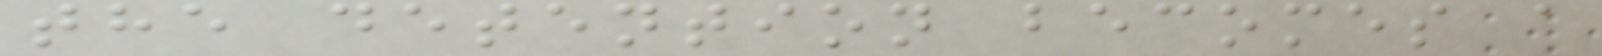the detention becomes a
